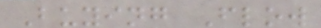Buying Flow
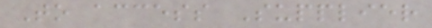To access Supplier
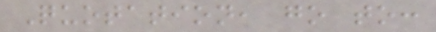Quotation, go to:
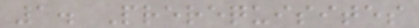1. Prerequisites
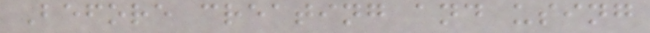Before creating and using
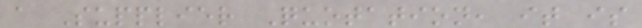a Supplier Quotation, it is
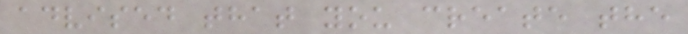advised that you create the
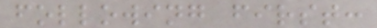following first:
